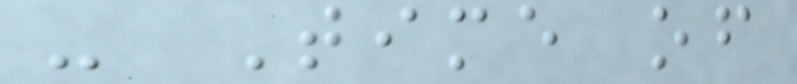- Time of
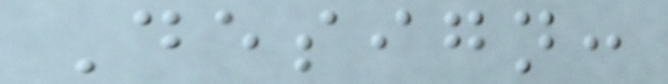Design:
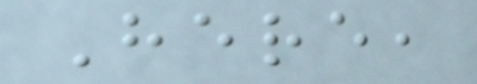Here,
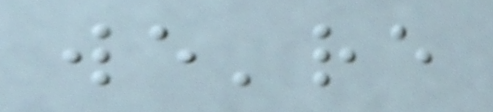we're
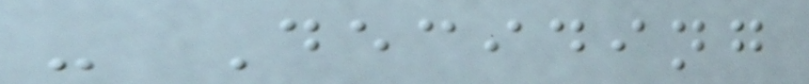- Deciding
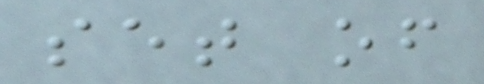set of
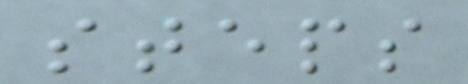steps
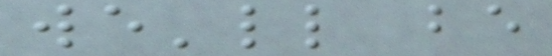we'll be
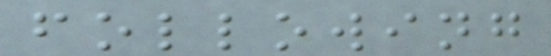following
